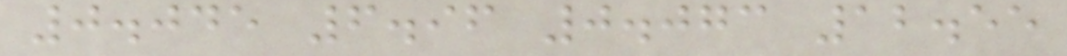0.045 6.96 0.073 12.55
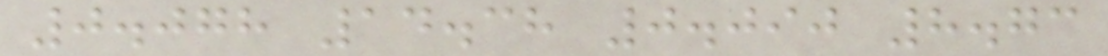0.078 14.38 0.090 8.73
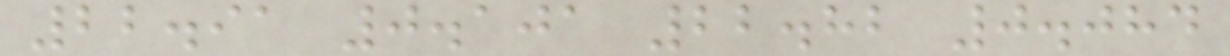22.91 0.101 22.82 0.084
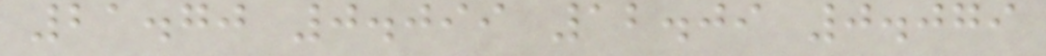21.70 0.099 12.09 0.079
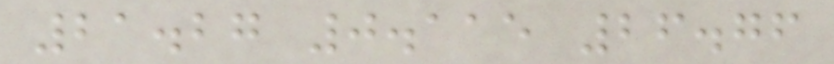21.27 0.115 26.76
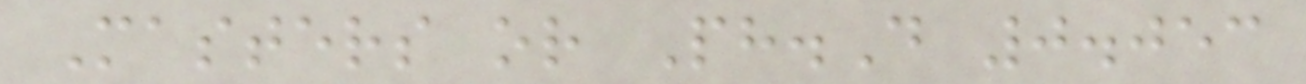Masters or Ph.D 0.053
